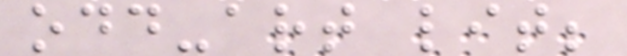odd-art lit;
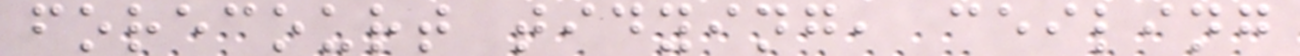forecourt tidying, ceiling
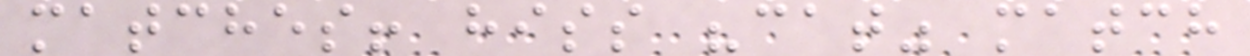matches! hiss "cat" match
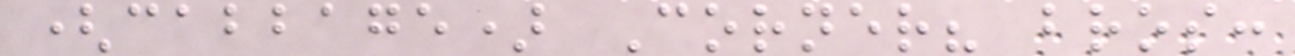(cabbage) Corner? bros:
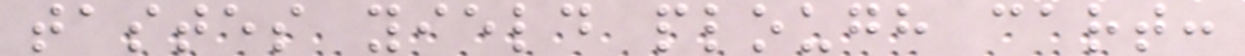tastes yield plough cart:
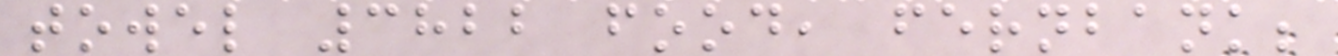towel 3822 food, fernbank;
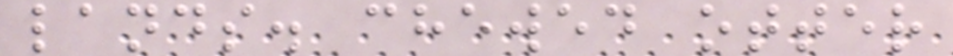lands. chewed otter
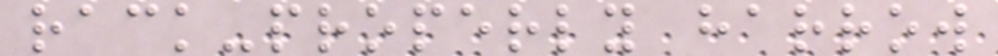rack-properly harrow
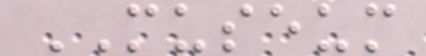MUSEUM
